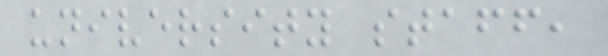university staff,
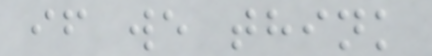if we think
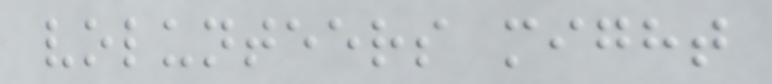volunteers might
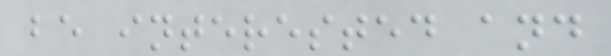be interested and
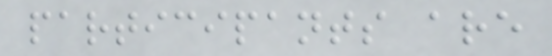participants are
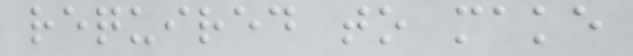required to make
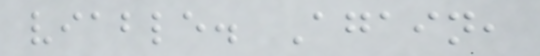viable. Again,
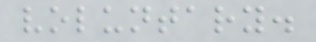voluntary.
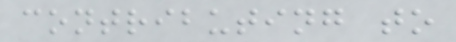contributing to
